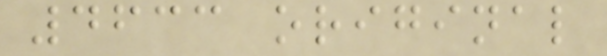4633 original
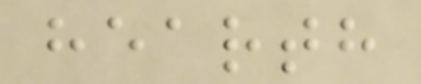hearth
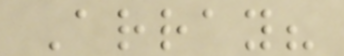Array?
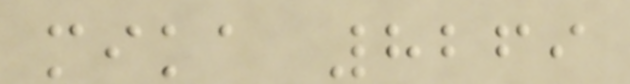mika 8269
